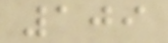109
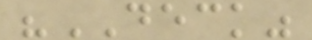"DECK"
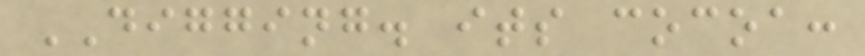DIGGING. its cocoa:
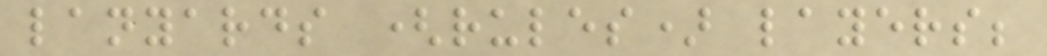lanyards (rules) layers;
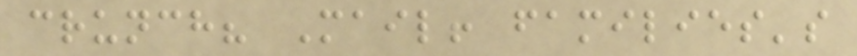crunch? Mail! families's
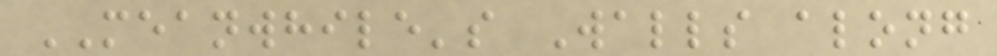MEANWHILE's Walls along
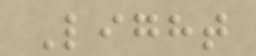Light
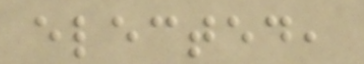elected,
